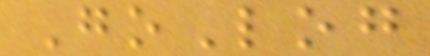GoLog
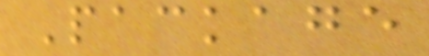Package
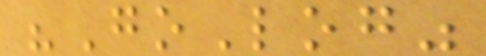"GoLog"
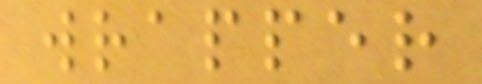wrapper
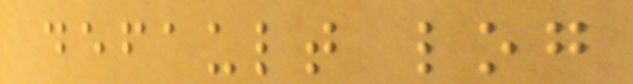default log
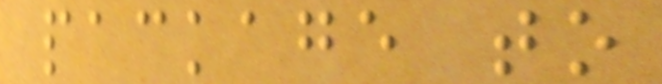package to
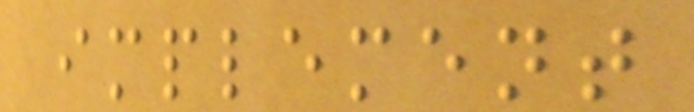implement
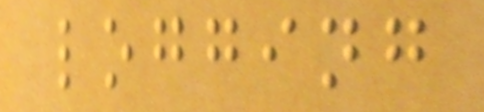logging
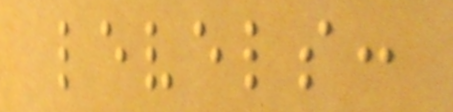levels:
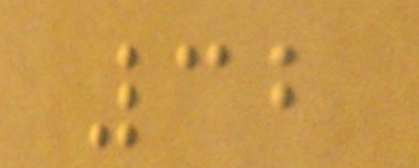32
